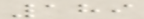189
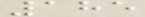185
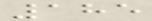185
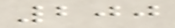200
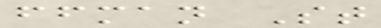ffman St
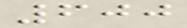600
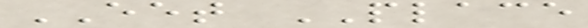EET PLACE
